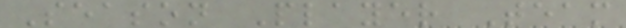Season Player Team
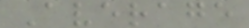Average
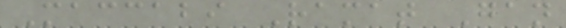Maccabi Ramat Gan
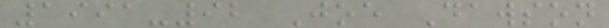1991-92 Joe Dawson
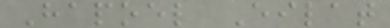Hapoel Eilat
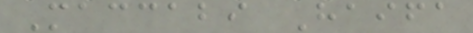Maccabi Haifa
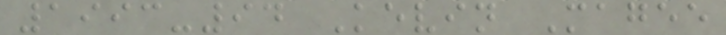1993-94 Kevin Magee
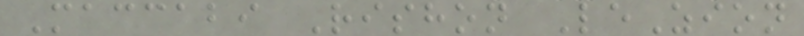Maccabi Rishon LeZion
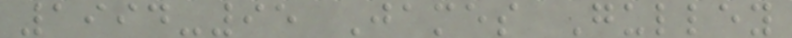1994-95 James Gulley
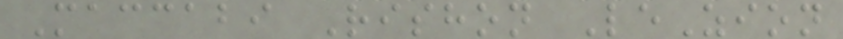Maccabi Rishon LeZion
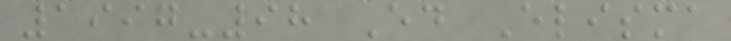1997-98 Ed Elisma
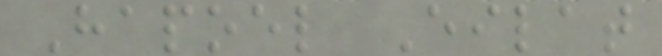Hapoel Eilat
